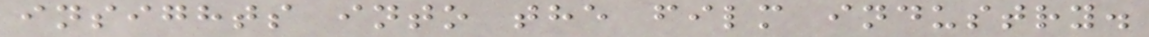insights into the film industry.
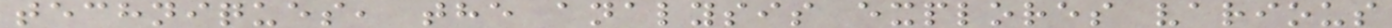techniques, the analysis explores various
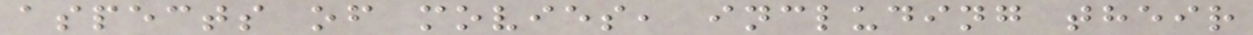aspects of movies, including their
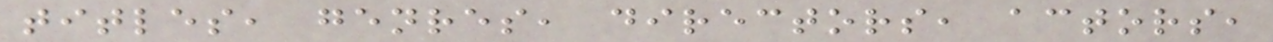titles, genres, directors, actors,
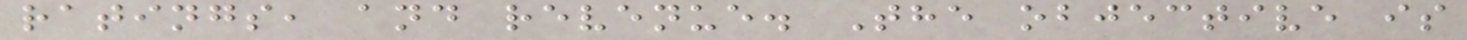ratings, and revenue. The objective is
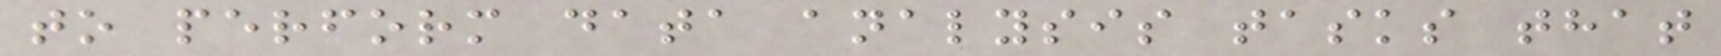to perform data analysis tasks that
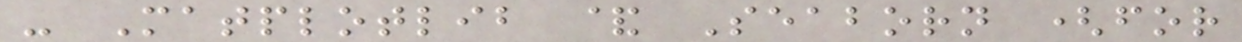- Matplotlib & Seaborn (for
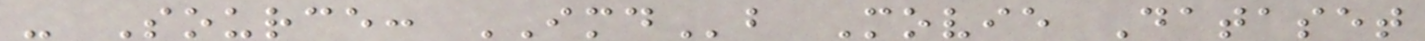- Source: IMDb Movie Dataset
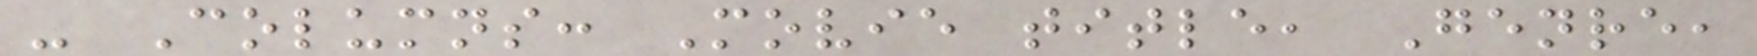- Columns: Movie title, Genre,
